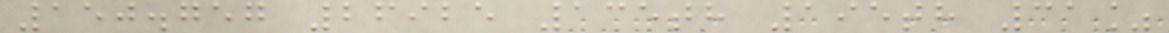150.757 26925 135th 195th 31%
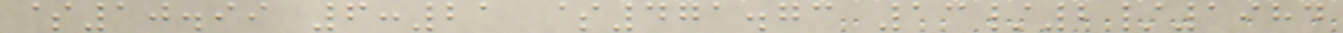$10.99 6:21 $471.73 13/2/1984
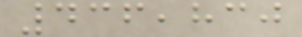436,830
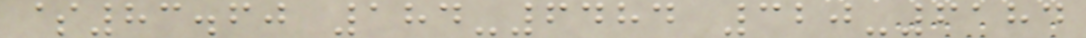$83.60 184-6484 320-6184
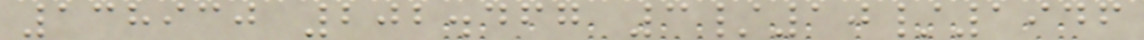138930 202.467 3/10/1946
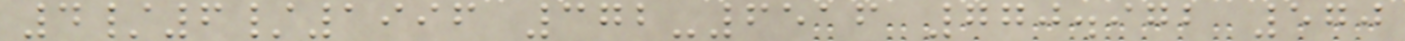4/6/1996 372-6516 770.972 570
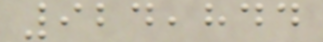924,844
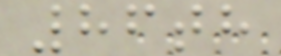86th
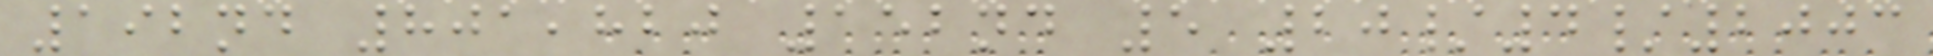192nd 801,820 152nd 5 20/4/2003
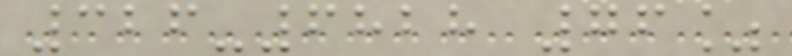326-6828 76%
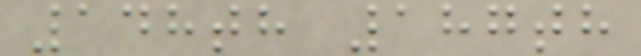148th 187th
